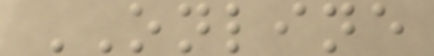ONLINE
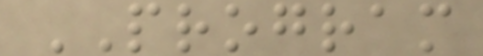PROGRAM
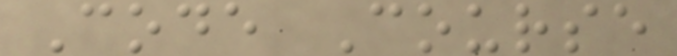Code Course
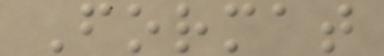Format
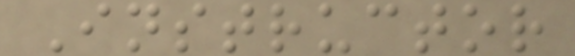Instructor
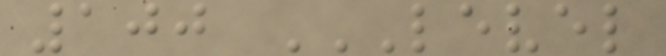100 LEVEL
